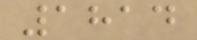1814
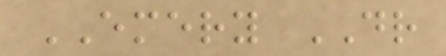EMERY DR
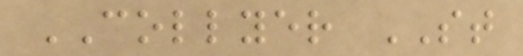COLLYER ST
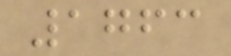1763
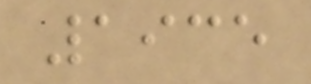1935
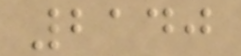2140
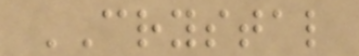CRYSTAL
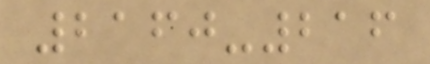2160-216
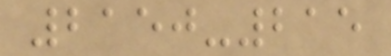2150-215
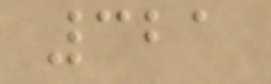321
